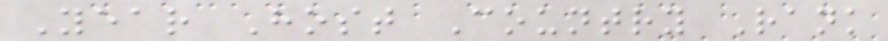Year Host Country Rank
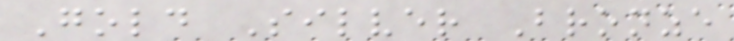Gold Silver Bronze
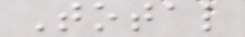Total
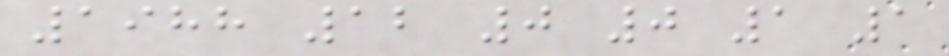1988 12 0 0 1 1
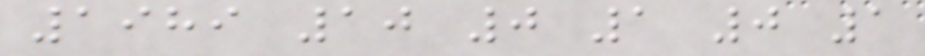1989 10 0 1 0 1
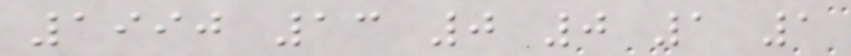1990 13 0 0 1 1
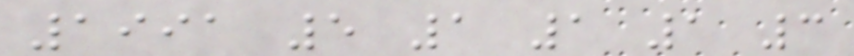1991 5 1 1 1 3
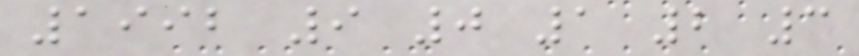1992 9 0 1 2 3
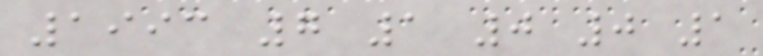1993 7 1 0 0 1
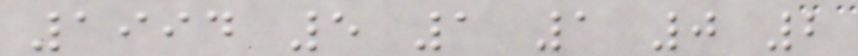1994 5 1 1 0 2
